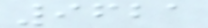9621
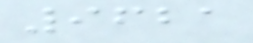9621
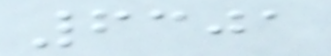6301
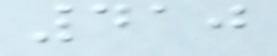410
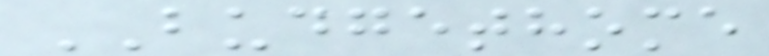BUDGETHOME
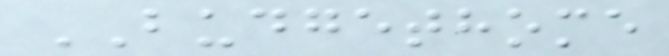BUDGETHOME
